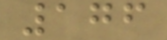176
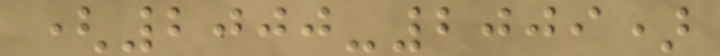(2000-2009)
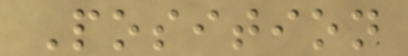Position
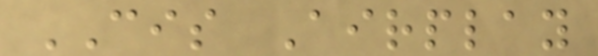CIS Airplay
